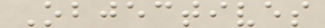Objectives
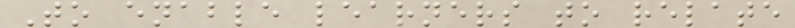To enable learners to relate
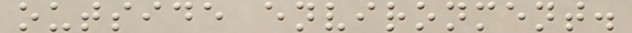outside environment.
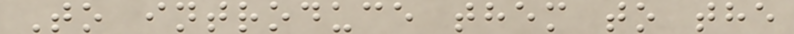To introduce them to the
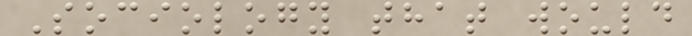Sociology that would
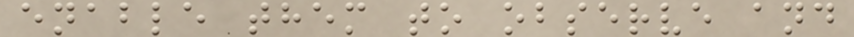enable them to observe and
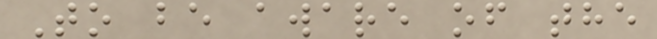To be aware of the
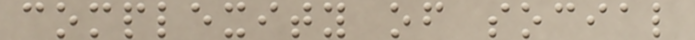complexity of social
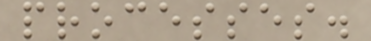processes.
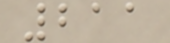211
